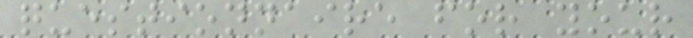questionnaire for your
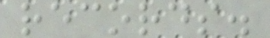records.
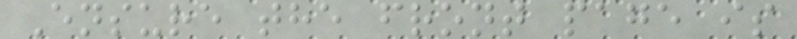Ensure the front page is
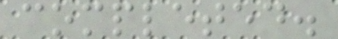completed.
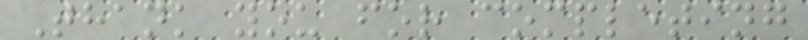Thank you for completing
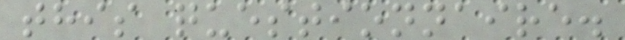this questionnaire.
